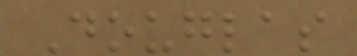Douglas
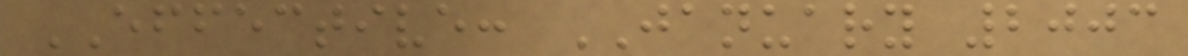EFFECTIVE: JANUARY 2003
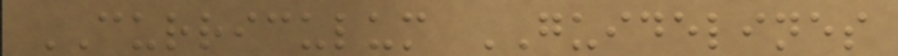CURRICULUM GUIDELINES
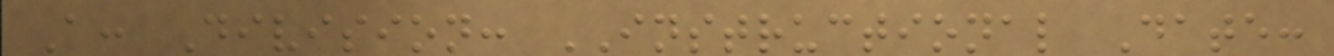A: Division: INSTRUCTIONAL Date:
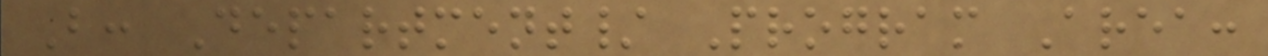B: Department/ Program Area:
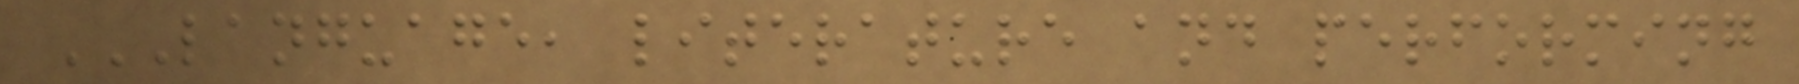LANGUAGE, LITERATURE AND PERFORMING
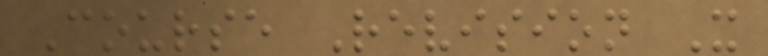Course Revision X
